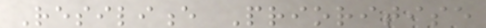Resilience Prioritise
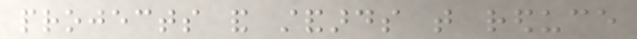projects and standards that reduce
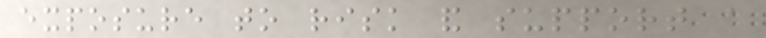exposure to risk and support a
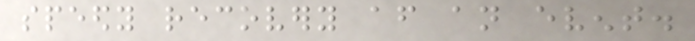speedy recovery after an event.
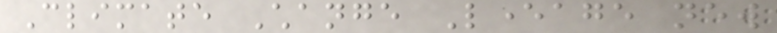Climate Change Leverage new
